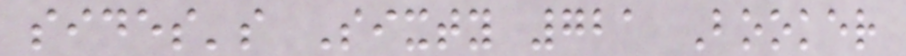sides's Sixty 721 Booker
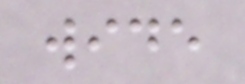wide
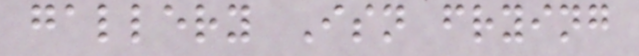gallery Isn frying
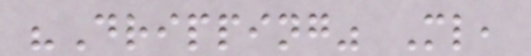"Dripping" Ml,
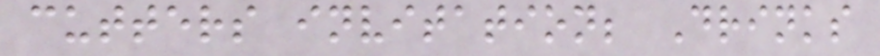cutters invitation; Drinks
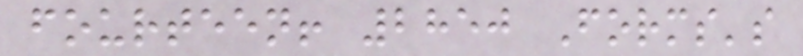fourteen! 2850 Forms's
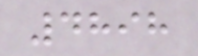4898
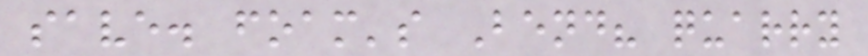save. foam's Bend? quarry
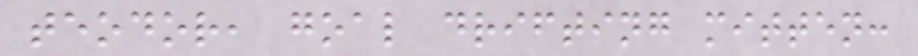teodor, goal drifting mitten:
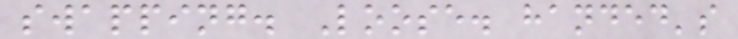swapping. Loose. handed's
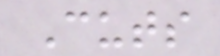Cuts
